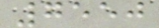7550
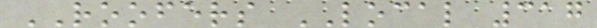ROOFERS LOCAL 317
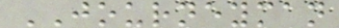JOURNEYMAN
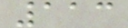113
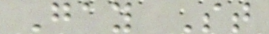Gay St
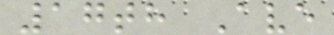17th Ave
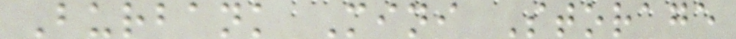Burbank Mini Storage
